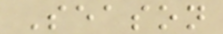Season
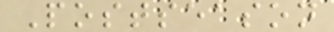Postseason
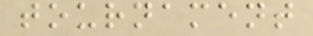tournament
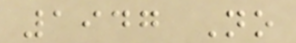1947 No
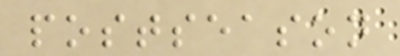postseason
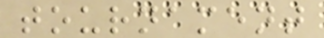tournament
